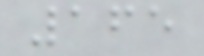165
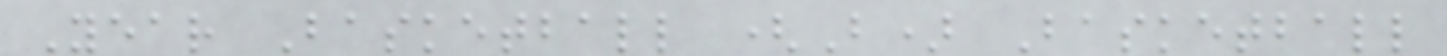Year Basketball (B) Basketball
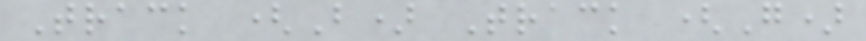Track (B) Track (G)
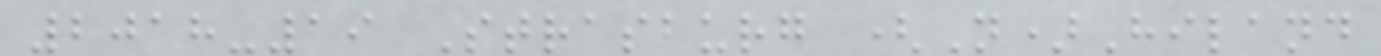2018-19 Strasburg (N)Hiland
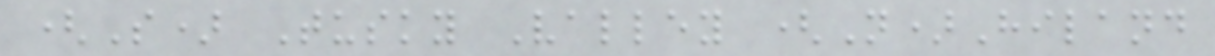(S) Tusky Valley (N)Hiland
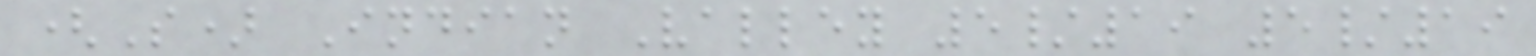(S) Indian Valley 5/19 5/19
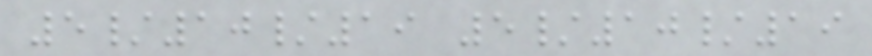5/10/19 5/10/19
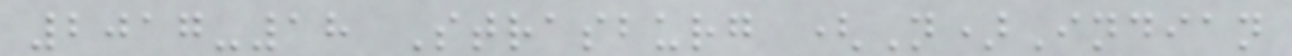2017-18 Strasburg (N)Indian
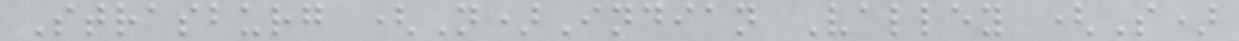Strasburg (N)Indian Valley (S)
